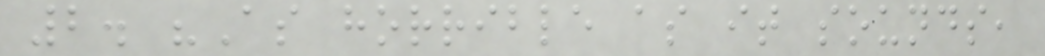2. "As horrible as it sounds,
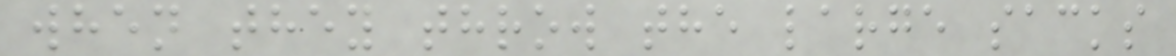when they throw the large sacks
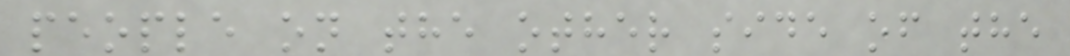people on the other side of the
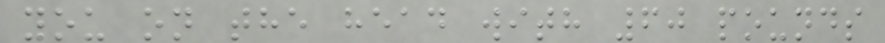you on the head with 60 pounds
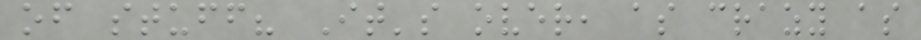of stuff? It's over, as crazy as
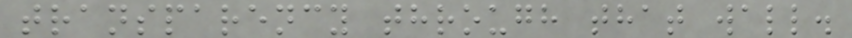transparency through that wall.
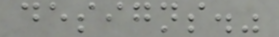designs."
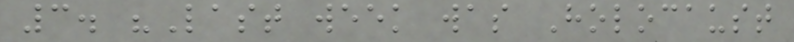3. "Last week was Holocaust
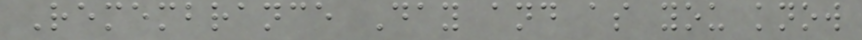Remembrance Day and as you know
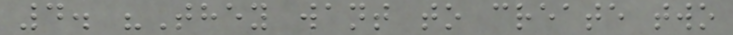4. "They want to create two
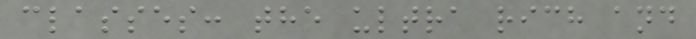classes: the ultra rich and
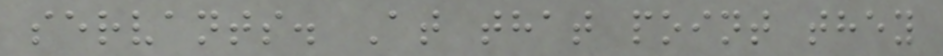servants. At that point they
